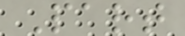Part
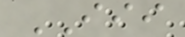III
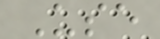Use
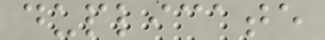duplicate
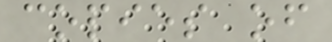copies of
